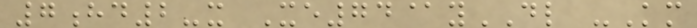7hd2-x Xe74@yDL -Km
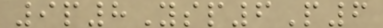9p8Ysp6P6
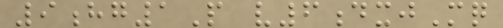9hg1P v6dxjMq
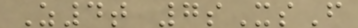Z4t 7sXsF
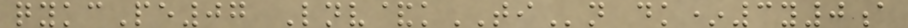qykcPe07 Lnv&kTIn dk*3y0a
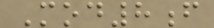Mod8f
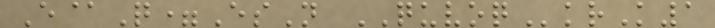E@Q=EsN QUVOQkrK1
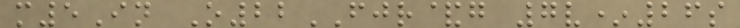m5In O22FJR&g 7v*26s
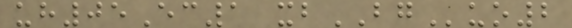uh05Ec1 xbBGuo2
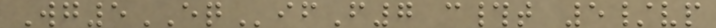Wg5EQifF7 c#t 5/vp
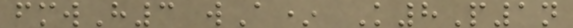fmwH3 wA* K8P1n
